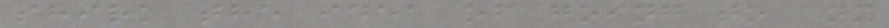shirk the idea of going to any
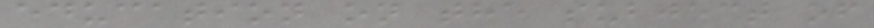education on the subject of
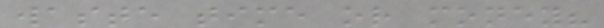waste time or money?
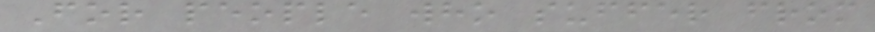For people who suffer from
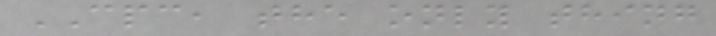CPC, the only thing
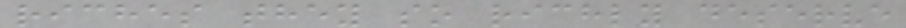riches they so richly deserve
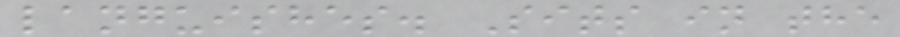languishes. Sits in the
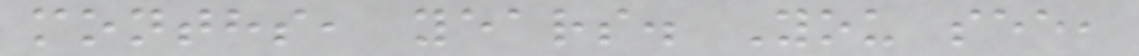months, years. You see,
